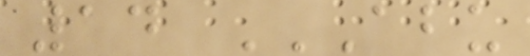14 ABU
